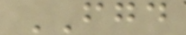FGD
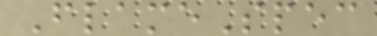FlameSpec
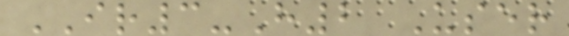IR3-H2 User
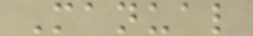Manual
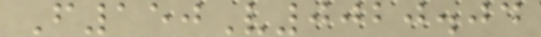F150V0020.04
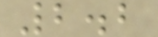2.2
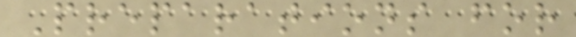Preparations for
